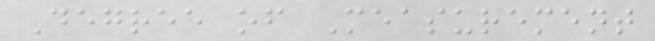Degree of Measurement
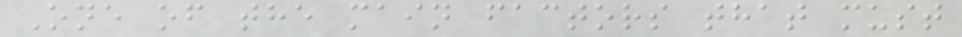One of the main factors that must
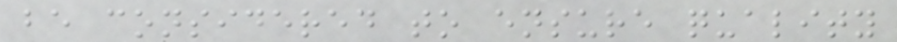be considered to ensure quality
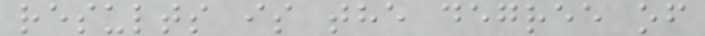results is the degree of
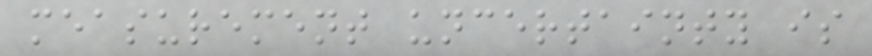measurement uncertainty is
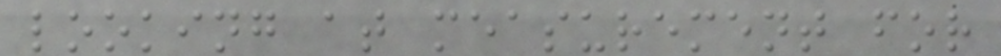looking at measurement for
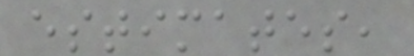estimates,
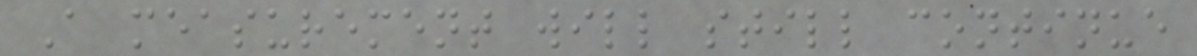A measurement will still continue
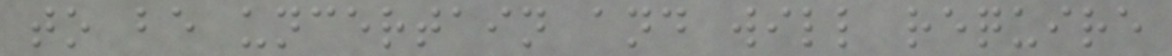to be uncertain and will require
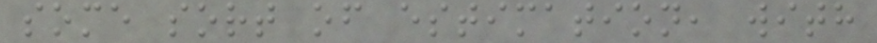some sort of estimation, with
